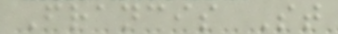Francis St
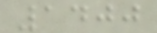1400
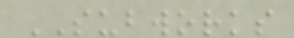SUBWORKS
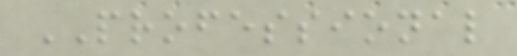PROFESSIONAL
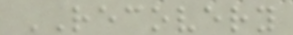RECOVERY
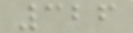326
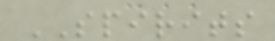SPIRITS
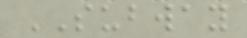SUBWAY
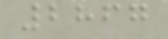2867
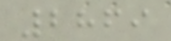2869
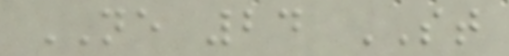NE 24 ST
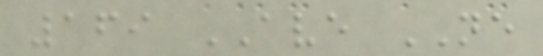169 AVE NE
